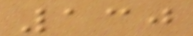130
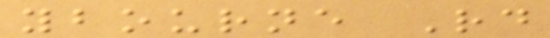ybourne Rd
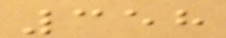358
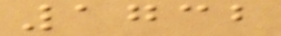1732
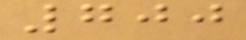700
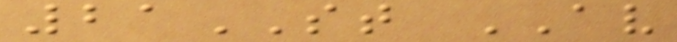21ST AV
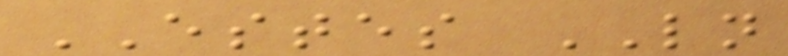ESTES LN
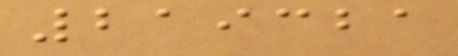219321
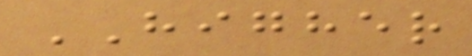HIGHER
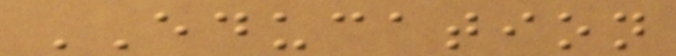EDUCATION
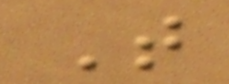T
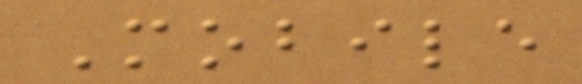Mobile
